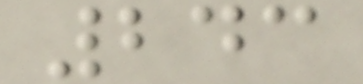243
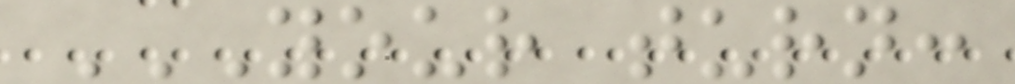YOUR TURN:
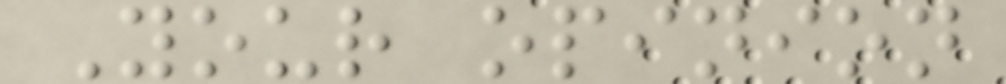Your opinion
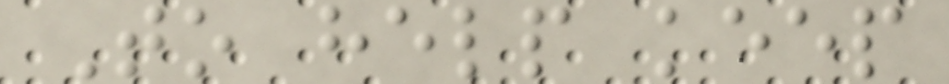To help keep
